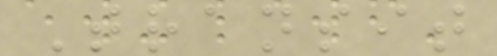Transit
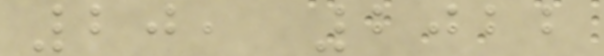20, 2022
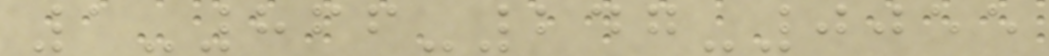1-866-247-0055
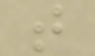t
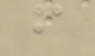f
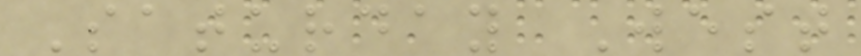Saturday West
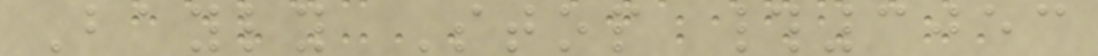Bayly Stop #3053
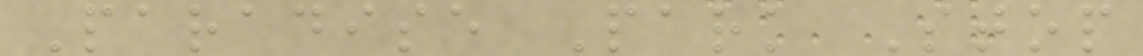Paradise Park Stop
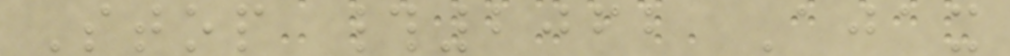Stop #2062 Ajax
